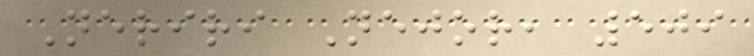Neriri Nejor, 509
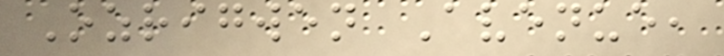Ozrigwen Avenue,
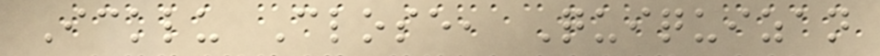Icklu Close, Quiquizan
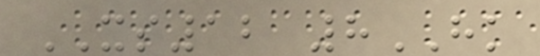XS12 8HK
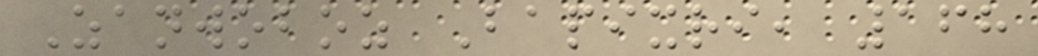Zanwoboz Bapixri, 168
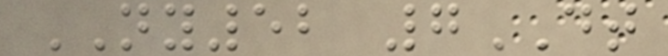NY52 7DT
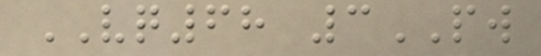VQ68 3PW
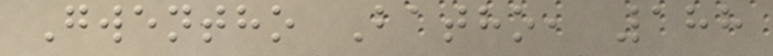Gwentho Batho, 188
